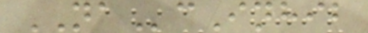NAcInhib
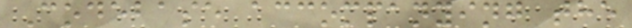Codebase accompanying the
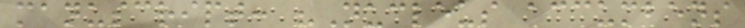manuscript: "Nucleus accumbens
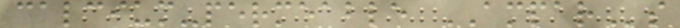calcium-permeable AMPARs
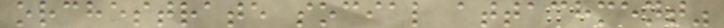orchestrate social attachment"
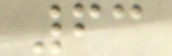63
